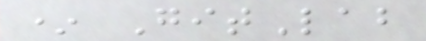* GitLab
